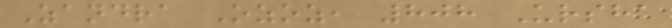Zandra Ozoz, 808 Ursha
